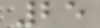25
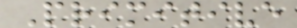Primitive
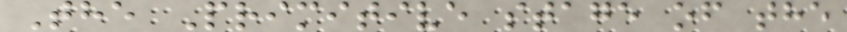The Primitive stage of the
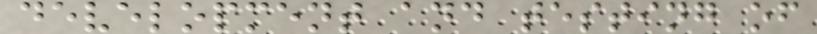development and testing of
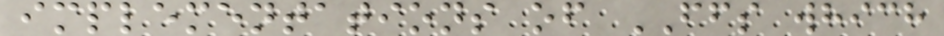implementations of FFS which
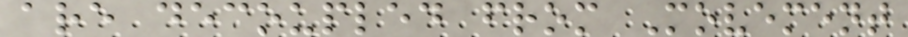are decoupled from Movement
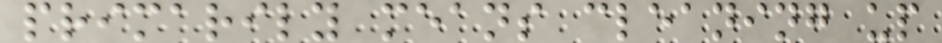primarily means cleaning up
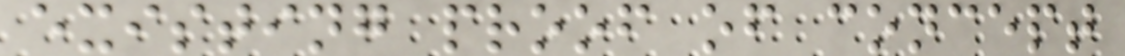existing proof of concept
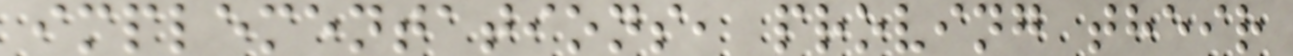implementations, proving their
